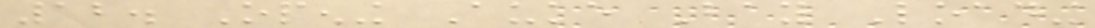12. Opening Auke Bay Loading
